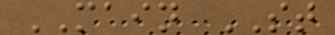MAIN ST
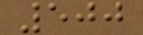500
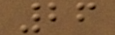26
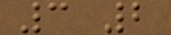3 2
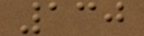130
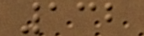132
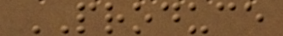PRODUCE
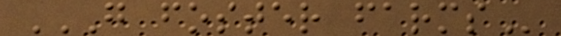G FOSTER FARMS
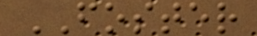FOSTER
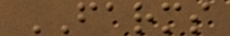FARMS
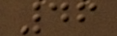46
